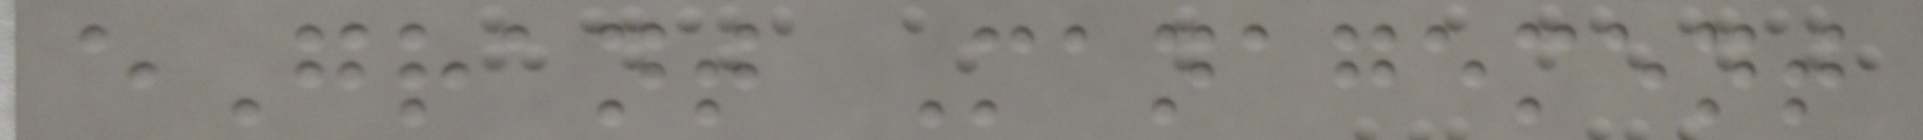eGrant Management
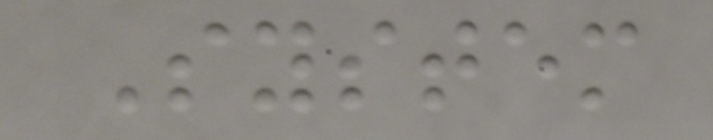System
